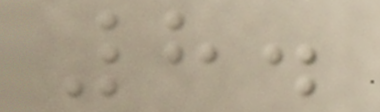8.
